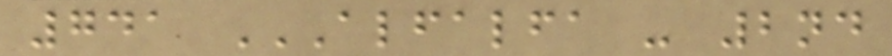741 ALFALFA - 2ND
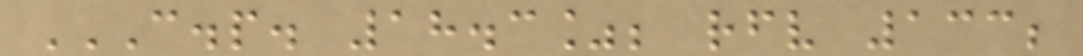C.P. 18.3%; RFV 133;
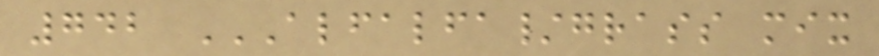742 ALFALFA/GRASS MIX
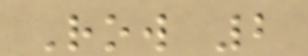Row 2
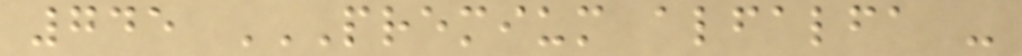745 PREMIUM ALFALFA -
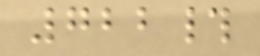722#
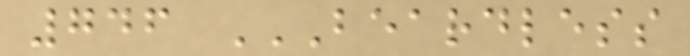746 BEARDLESS
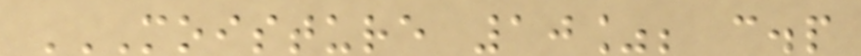MOISTURE 10%; C.P
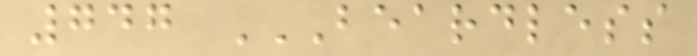747 BEARDLESS
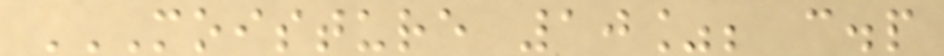MOISTURE 10%; C.P
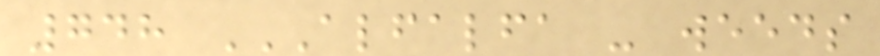748 ALFALFA - WEEDS
